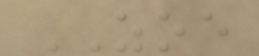ZOE
